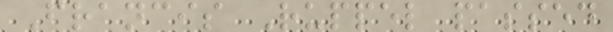Francis Ruppel passed
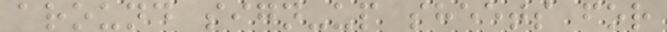around sign-up sheets for
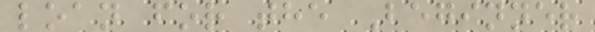loan for the Beginner
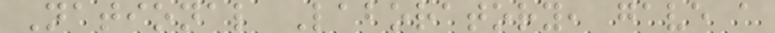National Laboratory, gave a
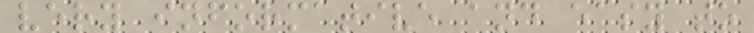very informative and easy to
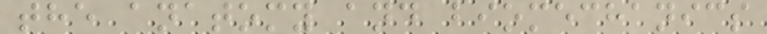the anatomy and biomechanics
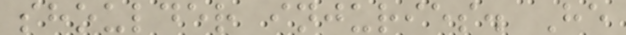shoulder injuries. He
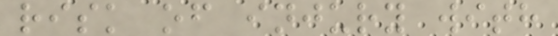risk of injury with
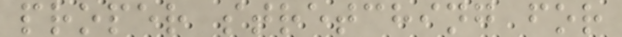proper stretching for
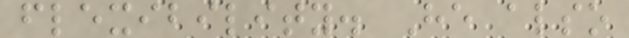flexibility. He also
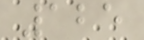125
